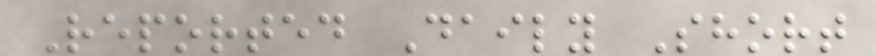Reported Daily Short
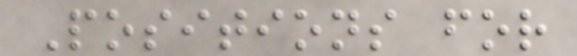Positions for
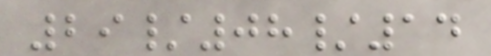29/08/14
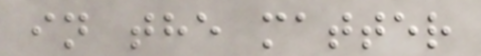in the matter
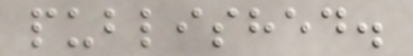published.
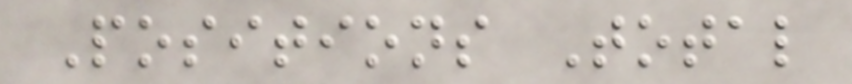Positions Total
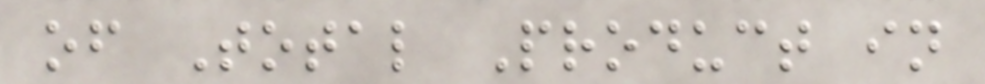of Total Product in
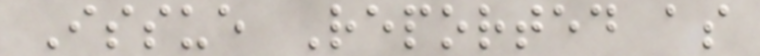Issue Reported as
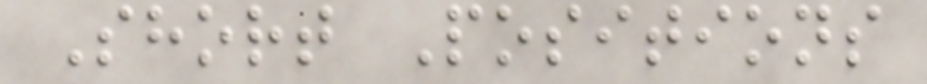Short Positions
